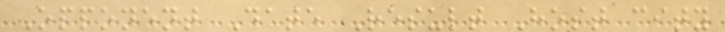Opponent Date Result Host city
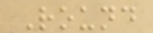Round
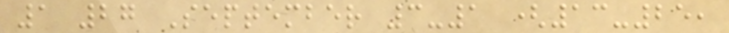1 27 September 3-1 (13-25,
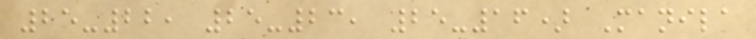25-22, 25-23, 25-16) Manila
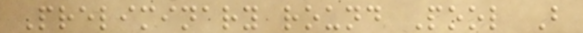Preliminary round Pool B
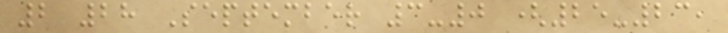2 28 September 3-0 (25-23,
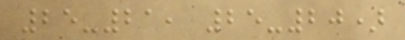25-21, 25-20)
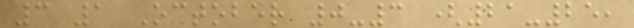3 1 October 0-3 (21-25,
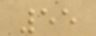55
